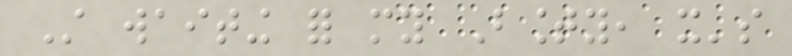Still waiting for my Bounty, it's
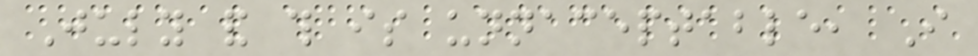July and this is unnaceptable, I
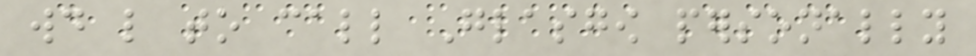would like to call Glasgow personally
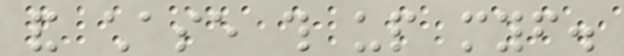and chase this up myself.
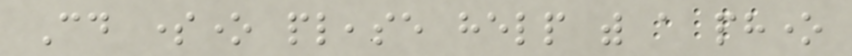Could someone please help with a phone
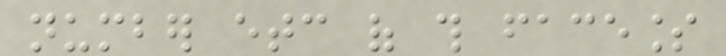number etc of this faceless
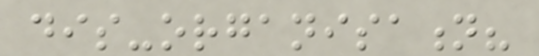dis-organisation?
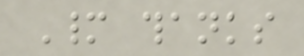Many thanks
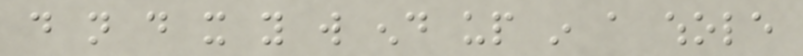do not do it you will end up in a whole
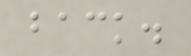back.
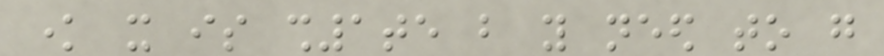know it is sh1te but you need to go
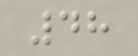48
